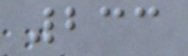233
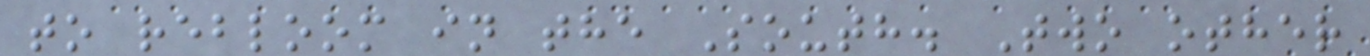to rebloom in the South. Two other
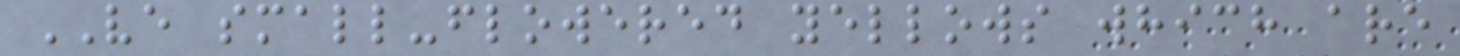VE small-flowered yellows which are
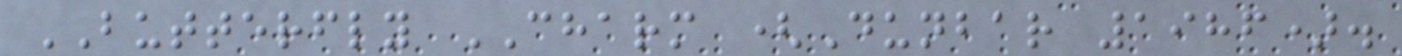BUTTERFLY CHARM (Dunbar 1986).
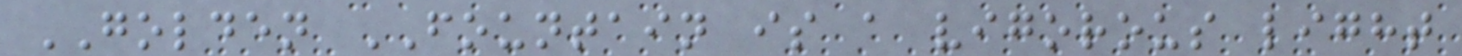GOLDEN FOUNTAIN is a vigorous light
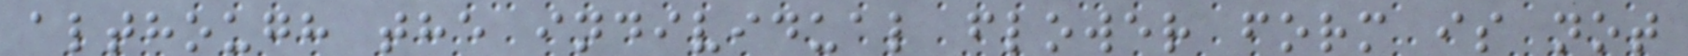although the individual flower form is not
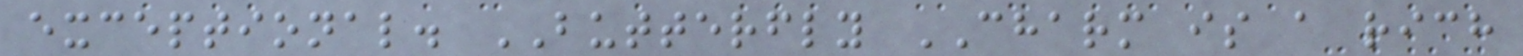exceptional. BUTTERFLY CHARM is a rich
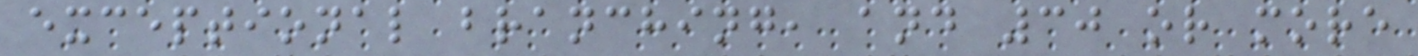exceptional branching, and 30 or more
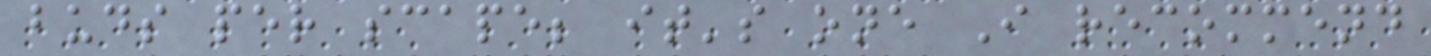buds per scape; it's one I recommend
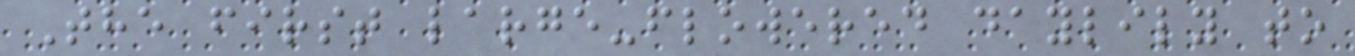The first large-flowered daylily to
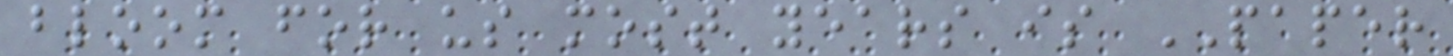bloom for us most years is PAPER
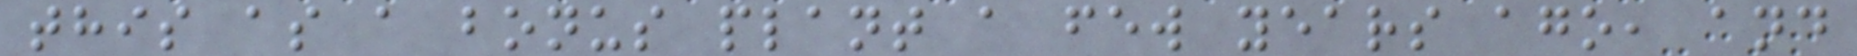this as a bonus plant a few years ago, and
